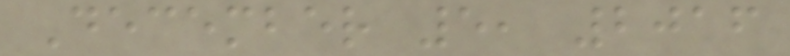December 5, 2016
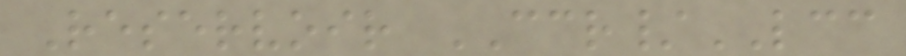Reservoir CCR/LCC
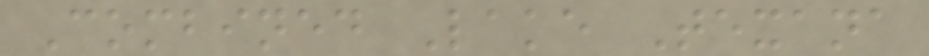Combined Lake Texana
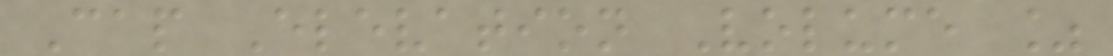Cap Elevation Volume %
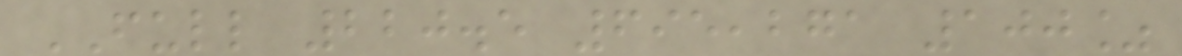FULL 220.5 695,271 100%
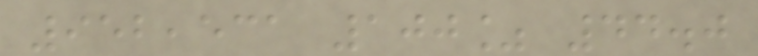952,531 100% 44.0
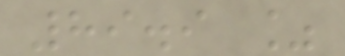89.9 %
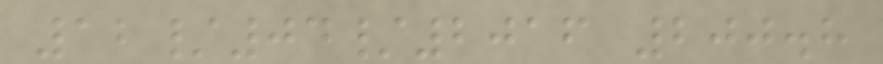12/04/2016 200.8
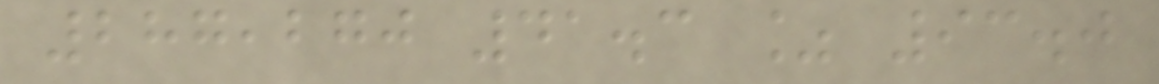287,270 41.3 % 93.0
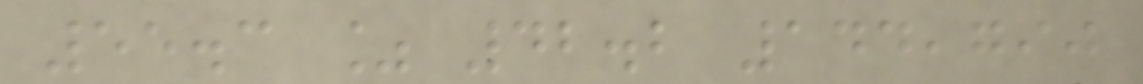55.3 % 42.2 144,790
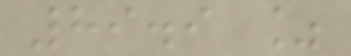89.9 %
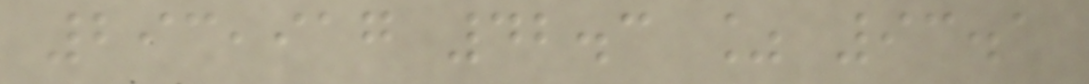293,917 42.3 % 93.1
